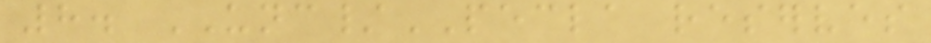8. UNC/PECLA reserves
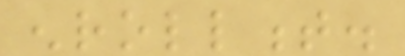enrollment.
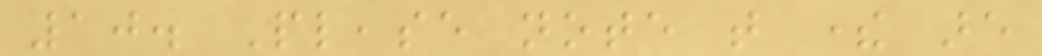10. Please note that there are
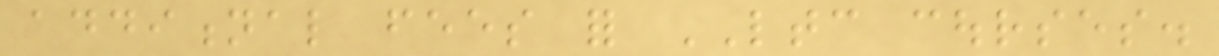additional fees for LTC courses.
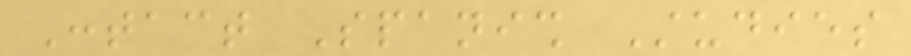Contact Spanish Studies
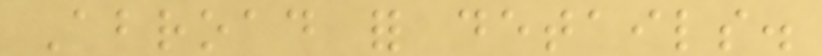Abroad for details.
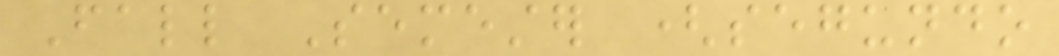Fall Semester (segundo
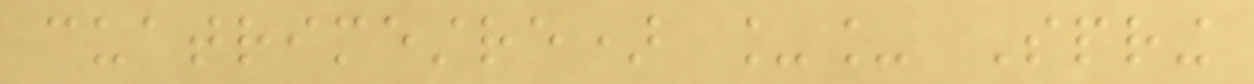cuatrimestre) __ Spring
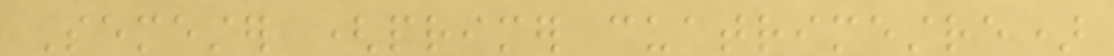Semester (primer cuatrimestre)
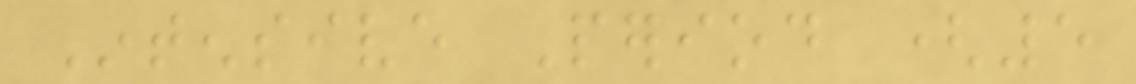Intensive Period (5
